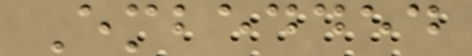Embedded
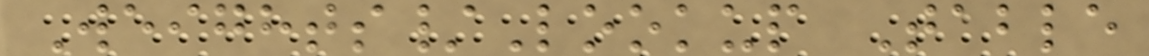Weights/Lookup Table
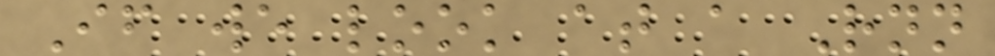If we look at a Rnn
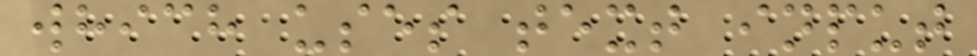which uses text input
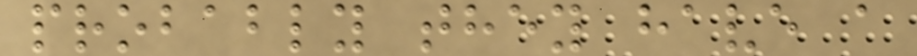probably they have a
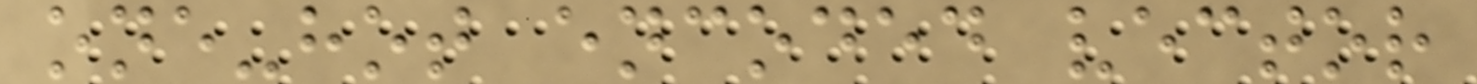one-hot encoded vector
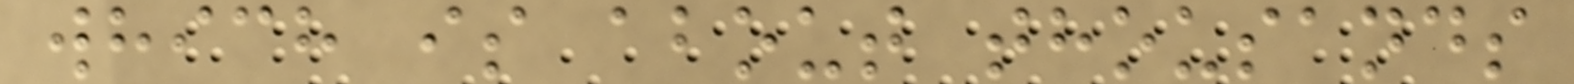which is about thousands
